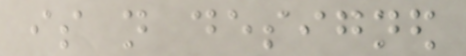is not designed
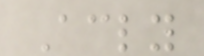Accordingly
